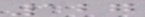127
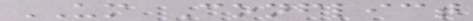UM Conflict
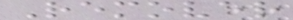Remover
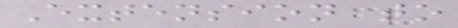Extension to
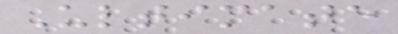Ultimate
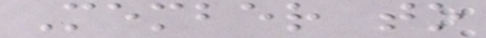Member to
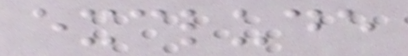exclude
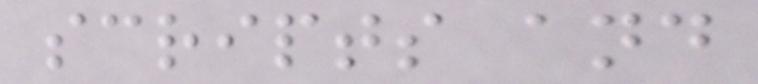scripts and
